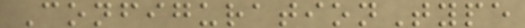ConfigurationType
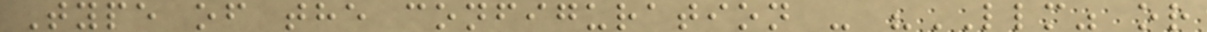Type of the configuration - "LLM" or
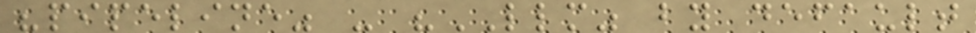"pipeline" - "LLM" by default
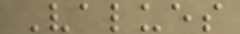Values
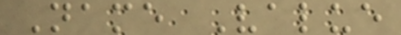Name Value
